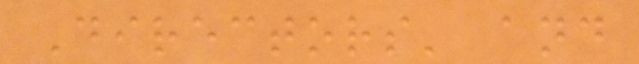Directors' and
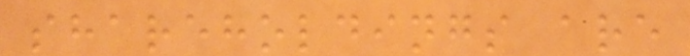shareholdings are
